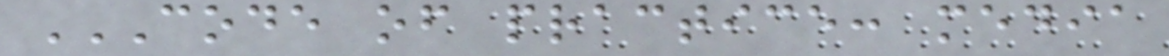CODE OF PRACTICE: MEDIA
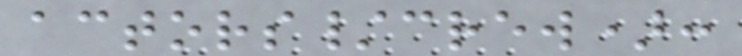actors/crew):
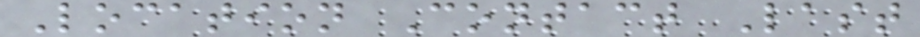Location Contact Last
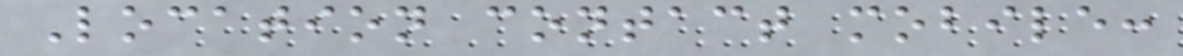Location contact mobile:
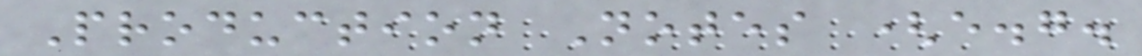Production Notes (e.g.
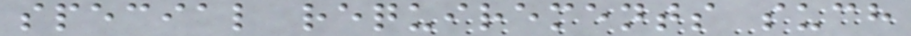special requirements such
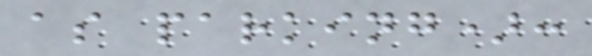as parking):
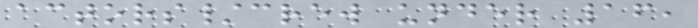actors/crew under 16,
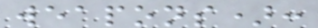weapons):
